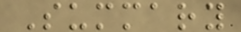Summary
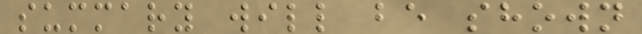summary will be shown
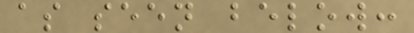as seen below:
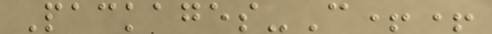Packages-C++
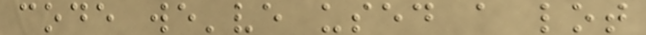code we've used a lot
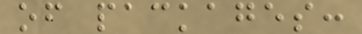of packages:
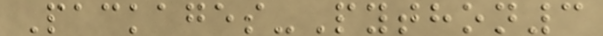Packages-Python3
